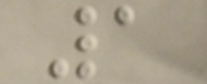1
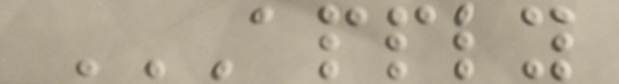APPLY
